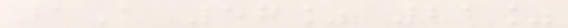1A 57% 21%
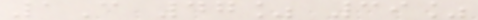1C 47% 39%
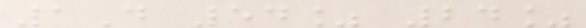1D 54% 24%
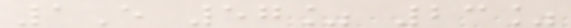1E 57% 23%
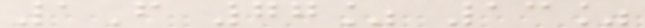1F 77% 13%
